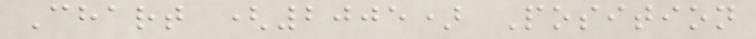Chart (2005) Position
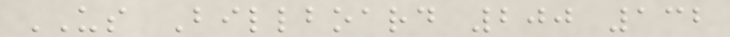US Billboard 200 132
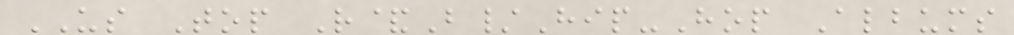US Top R&B/Hip-Hop Albums
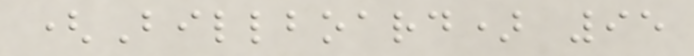(Billboard) 95
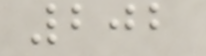202
